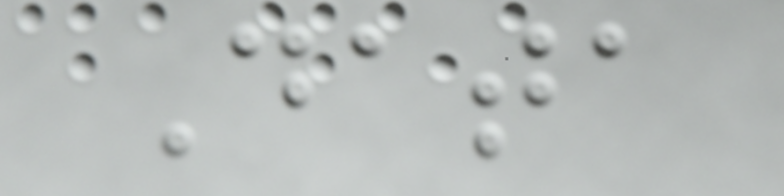Data
